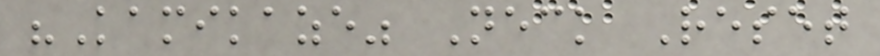"Kamikaze" Neck Reset
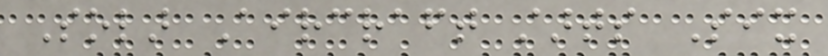Solar Aircraft starts Six
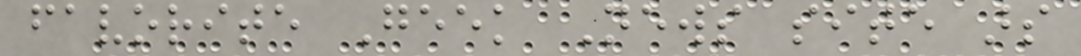favorite Geek News site ars
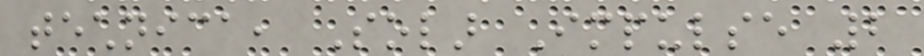technica, Solar Impulse 2
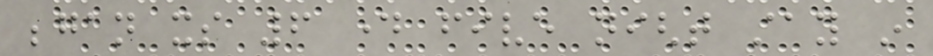began its 6 day five night stay in
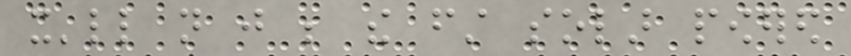it'll not just be the first solar powered
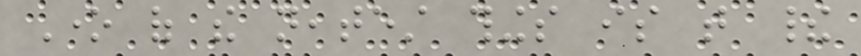One of the neatest things is that their
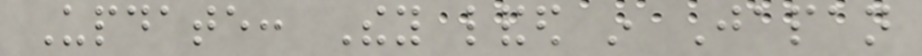Update: They landed in Japan
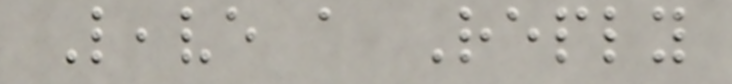Leave a Reply
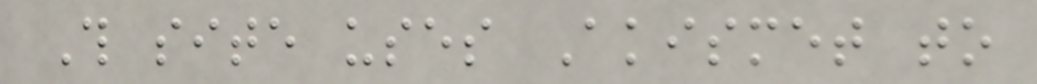This site uses Akismet to
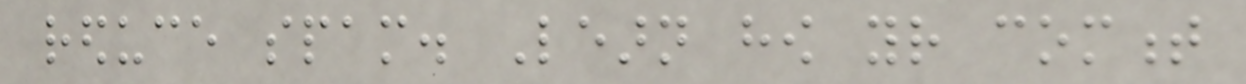reduce spam. Learn how your comment
